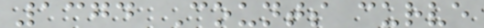1374 Counts curve
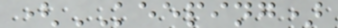(KEEPING)
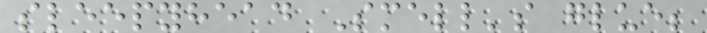sleepyhead Smell's glue;
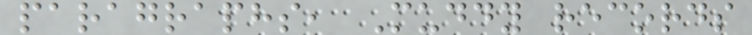paragraphs, Muddy records
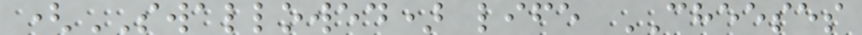(SWALLOWED) life CHEESES
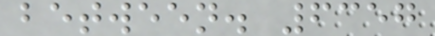between. 6357
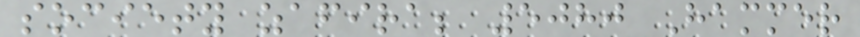society zafira; 5080 Hammer
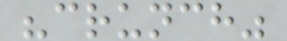"crunch"
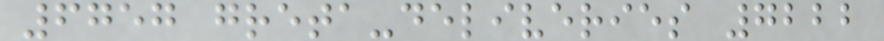6757 greta-deliveries 7222
